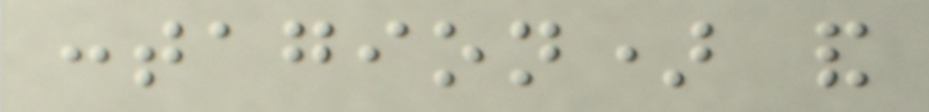contagion) and
